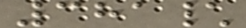381\
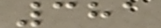381
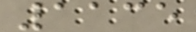1135
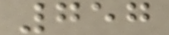757
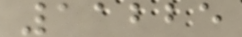11225
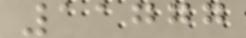11777
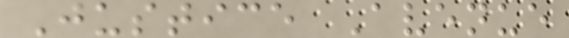Justice Avenue
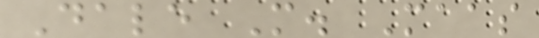Dale M. Maas
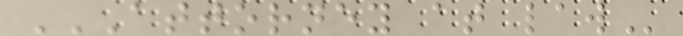ATTORNEY AT LAW
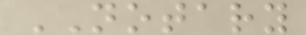NOTARY
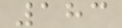183
